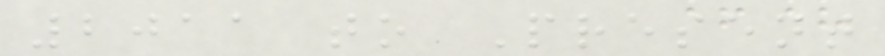2011 to Present
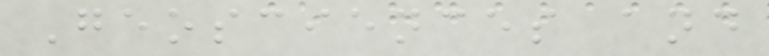Geosciences and
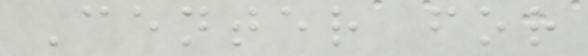Center for
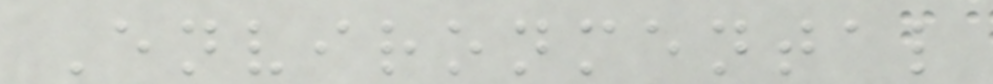Environmental
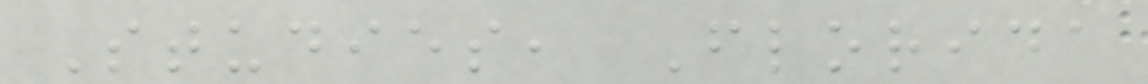Studies, Florida
